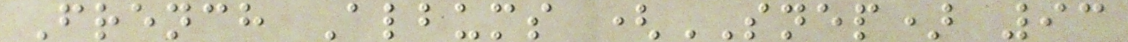French Albums (SNEP) 93
